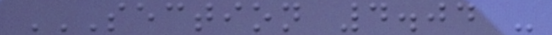SECTION 4.04 -
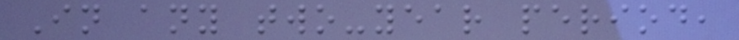In any two-year period,
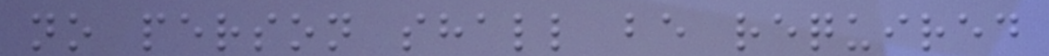no person shall be required
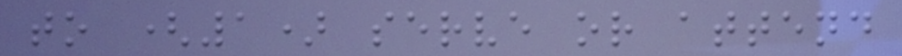to (1) serve or attend
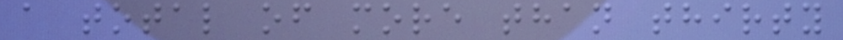a total of more than thirty
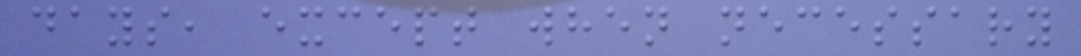days, except when necessary
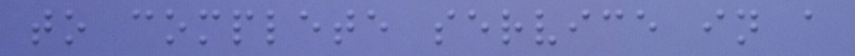to complete service in a
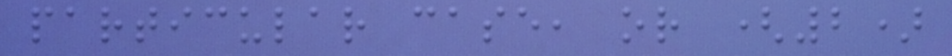particular case, or (2)
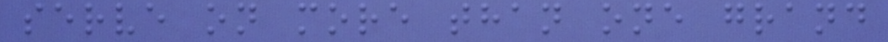serve on more than one grand
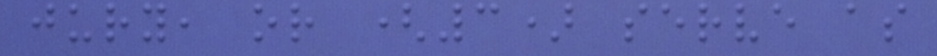jury, or (3) serve as
